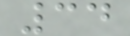34
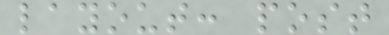layout: post
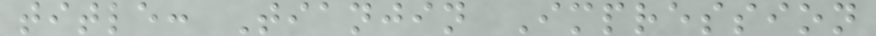title: Tianjin Impression
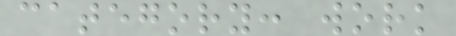category: work
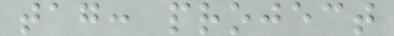tag: project
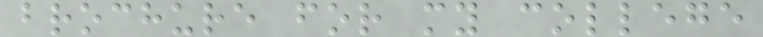brochure for my college
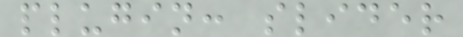plugin: slider
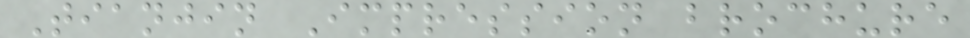Tianjin Impression brochure
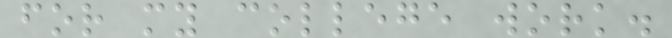for my college work.
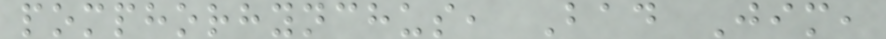pomphorhynchus, Bad Jim,
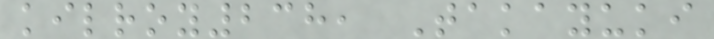kilroy238, Takayuki
